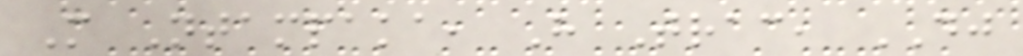M Ntampaka, H Trac, DJ
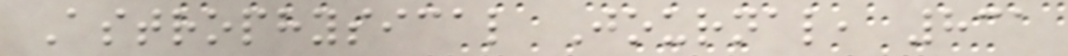Astrophysical Journal, 831
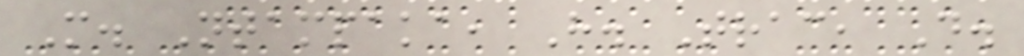M. Ntampaka, H. Trac, D.
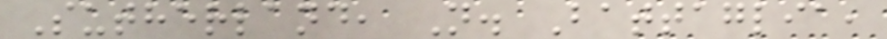Sutherland, N. Battaglia,
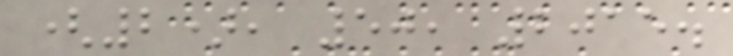(2), 50, 2015.
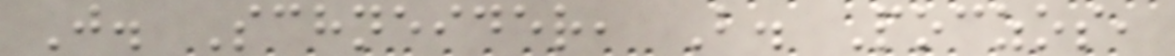J. Schneider, B. Poczos,
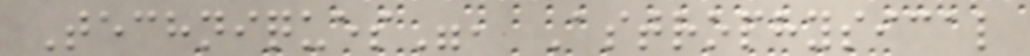Techniques", Astrophysical
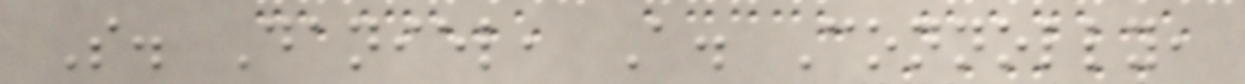S. Daniel, A. Connolly,
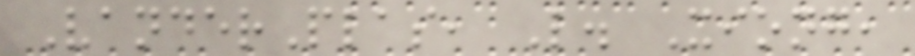VanderPlas, L. Xiong,
